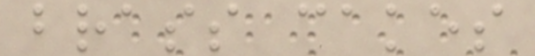brass cakes
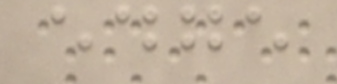edge
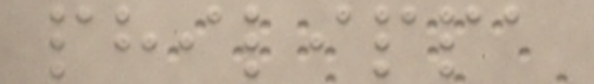philippa
